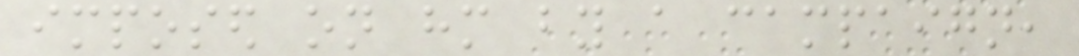imposed on him by a campaign,
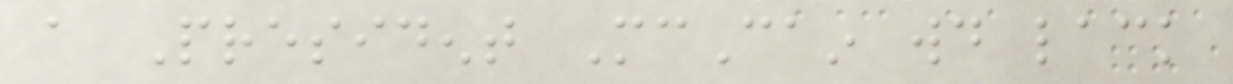a President McCain would lack
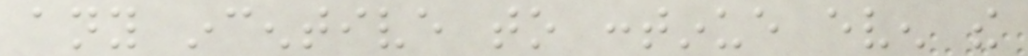any incentive to continue even the
